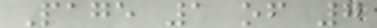Page 1 of 7
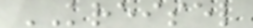KREISEL
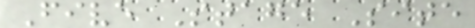Five Stage Site
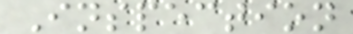Inspection
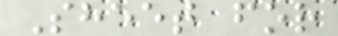Sheet for
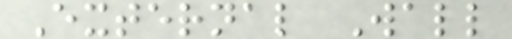External Wall
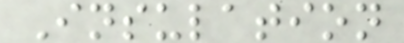Insulation
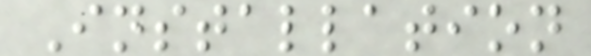Installation
